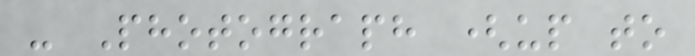- Photograph (up to
